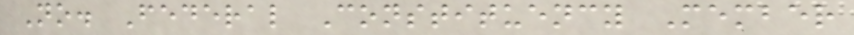No. Federal Constituency Member
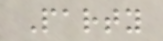Party
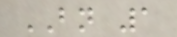BN 1
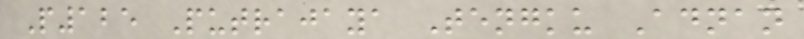P125 Putrajaya Tengku Adnan
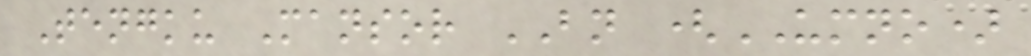Tengku Mansor BN (UMNO)
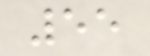55
